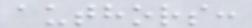authors:
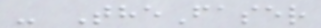- TheFaser
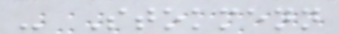- Stokmenn
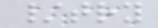/try
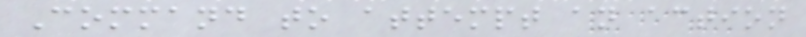Command to attempt an action
